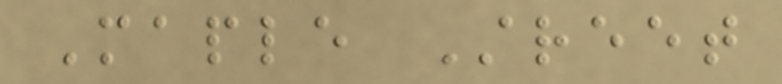Maple Street
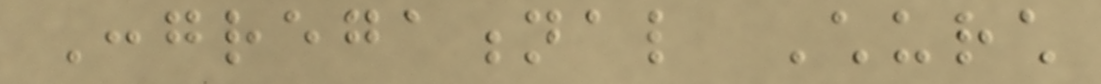Congregational Church
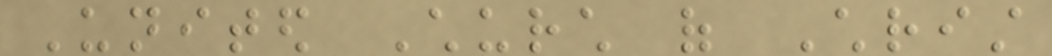United Church of Christ
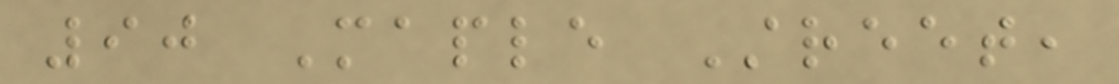90 Maple Street,
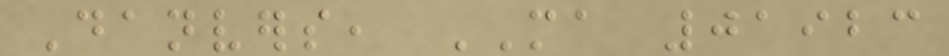Danvers, MA 01923
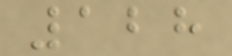128
